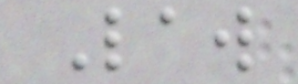Law
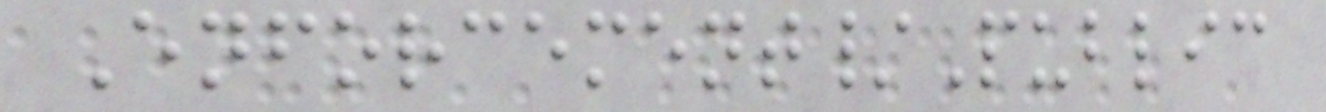Enforcement/Public
